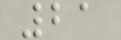21
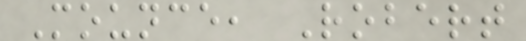Mounce, Robert
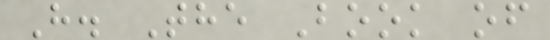H. The Book of
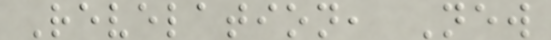Revelation, New
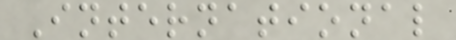International
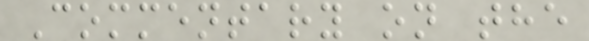Commentary on the
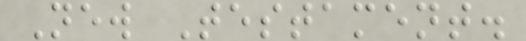New Testament.
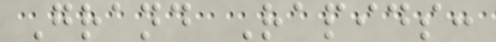Grand Rapids:
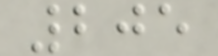205
